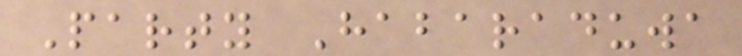Party Habaraduwa
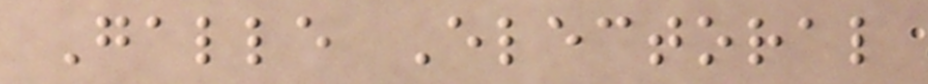Galle Electoral
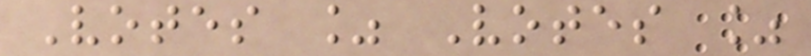Votes % Votes %
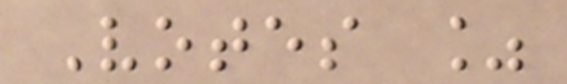Votes %
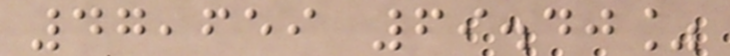47,659 69.40%
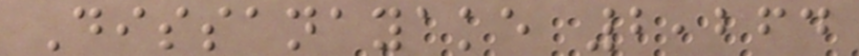Dissanayake 2,264
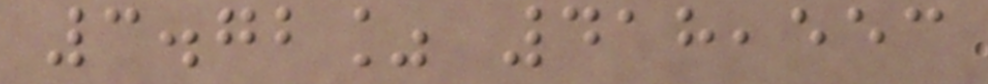3.72% 418,553
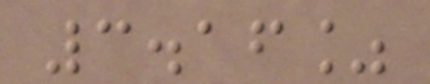3.16%
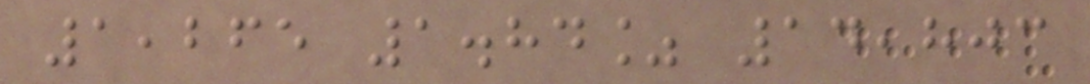1,265 1.84% 14,803
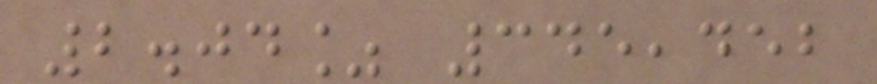2.04% 345,452
